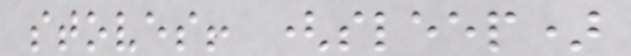stoves! (sleep)
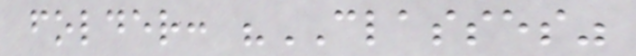folder: "CLASSES"
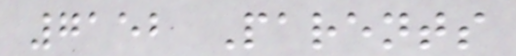7152 Parents
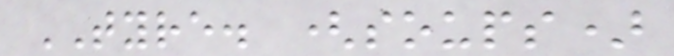TYRE. (soups)
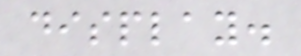display.
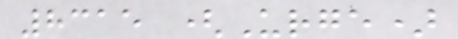8315 (Urge)
